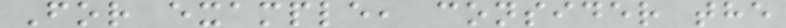For example, consider the
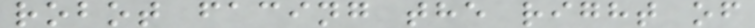robot facing the right of
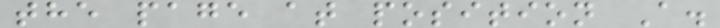the page at position A.
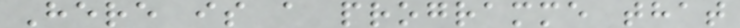Here is a programme that
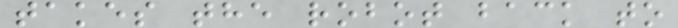takes the robot back to
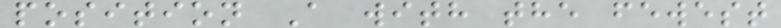position A with the fewest
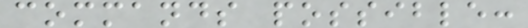commands possible:
